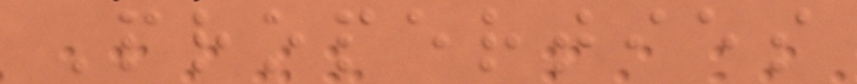Properties
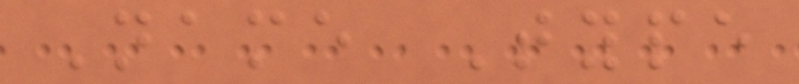Name Type
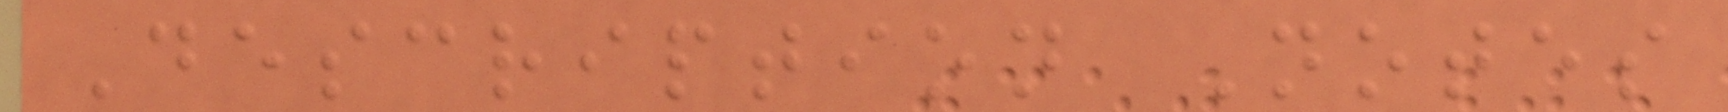Description Notes
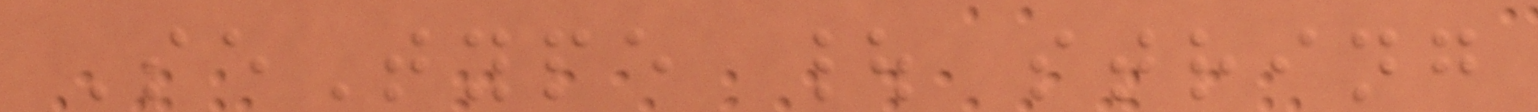SeType | string
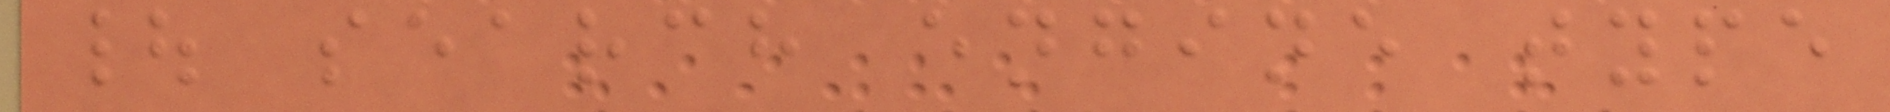| search engine type
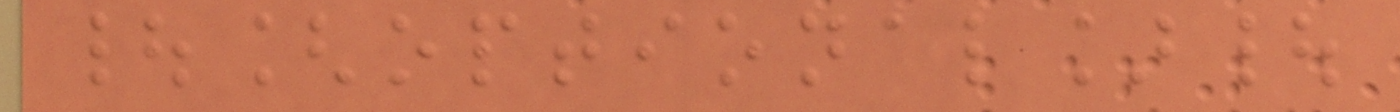|[optional]|
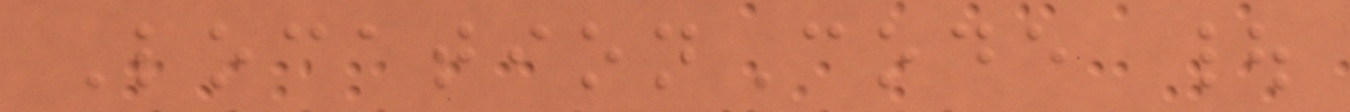LocationCode |
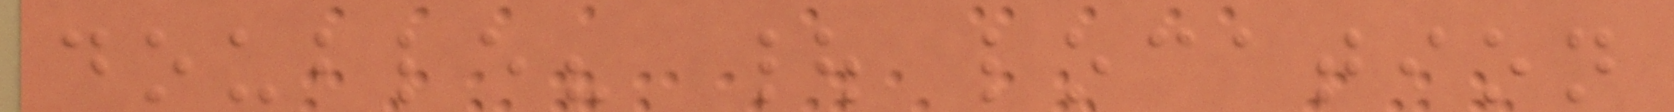double? | location
